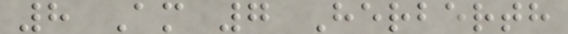8 Am 7 Herberth
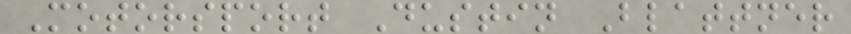Motorsport Dustin Blattner
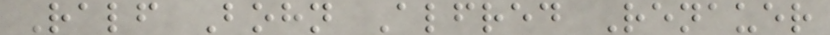Ralf Bohn Alfred Renauer
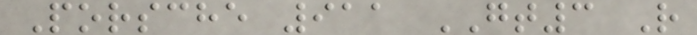Porsche 911 GT3 R
